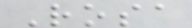Rosa
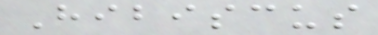Hibiscus
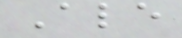Ale
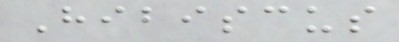Hibiscus
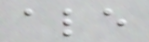ale
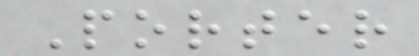Porter
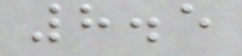8.5
